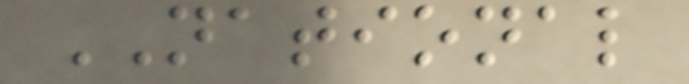NATIONAL
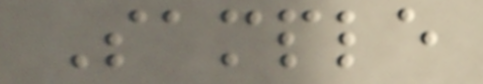Sample
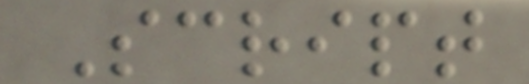Script
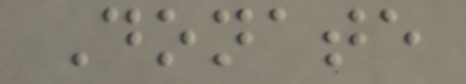Donate
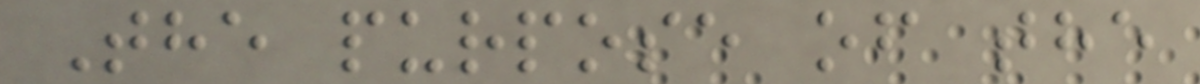The purpose of the
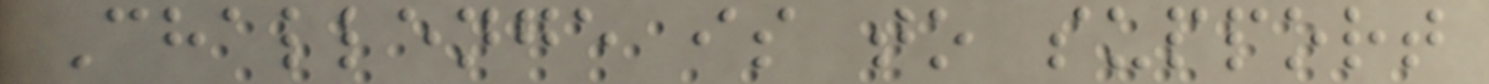Challenge is to support
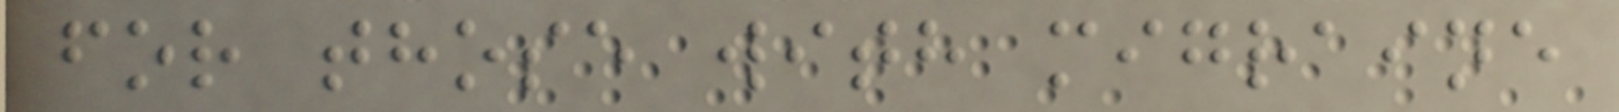for those with migraine
